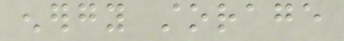energy storage
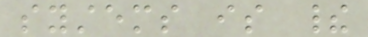systems is their
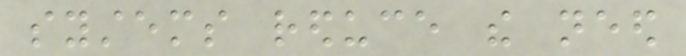systems reduce the need
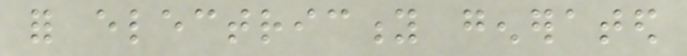for electricity generated
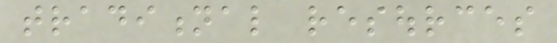traditional resources
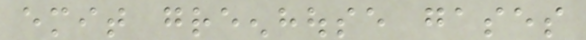emit greenhouse gases
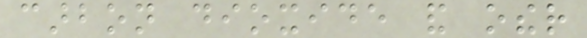carbon dioxide and other
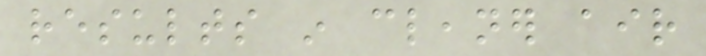results in cleaner air
